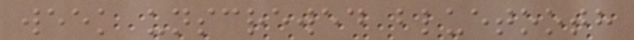week unscrewed bluetooth
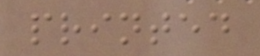printed
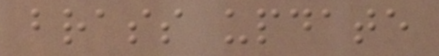brass update
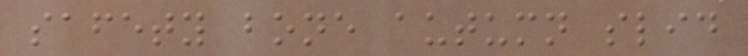safety bone autumn slid
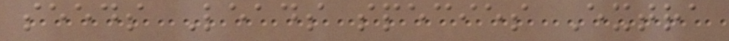seeds Leads species Extra
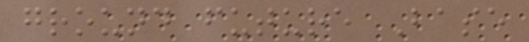ground future Base
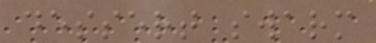dessert swarm
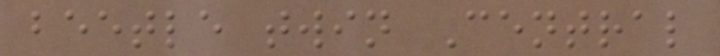beetle twin Central
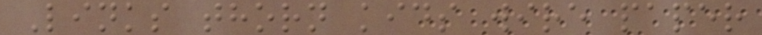Links thorn kids wire paper
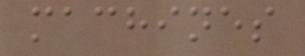machines
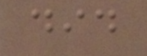did
